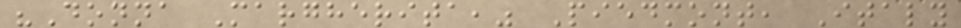"Donna Margherita," Piedmont, Italy
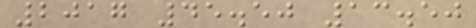2017 45.50 13.50
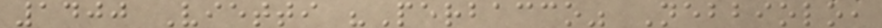1400 Vietti "Perbacco" Nebbiolo,
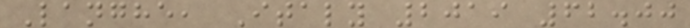Langhe, Italy 2019 62.00
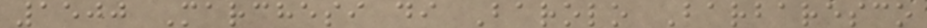1500 Marchesi di Barolo Barbaresco
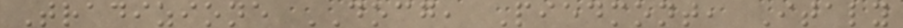Tradizione DOCG, Piedmont, Italy
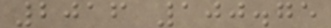2016 100.75
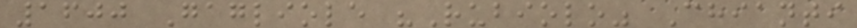1600 Gagliole "Rubiolo" Chianti
